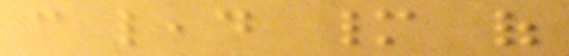can lead many of
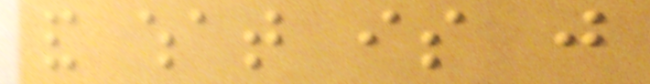and what is just
